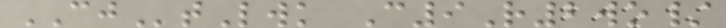CJtLwk C9R2wo/
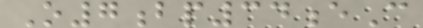O7bp34eC
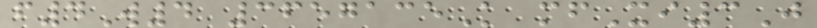f4W4 3657135K mfXi3J
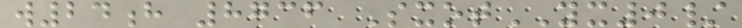w24h 8736 SxotYX0/
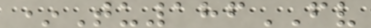*Tu186FV
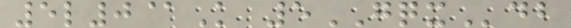5l0@K 5GQXdb
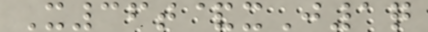X36t&xJ1q
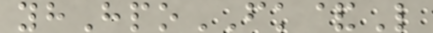yhHpoFK&L
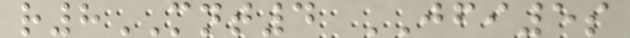r8MNT4 JFI5s
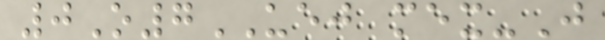0O7UEJ mex-J
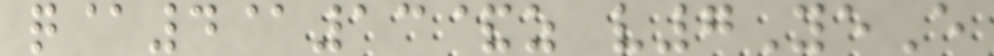q@4@13&z v7YeE
